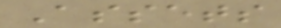Assets
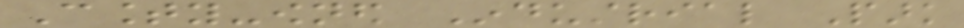County-owned Industrial Park
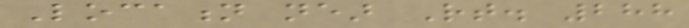Location near Rt. 288
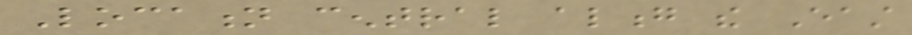Location central along the East
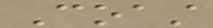Coast
